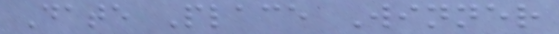Date Place Winner
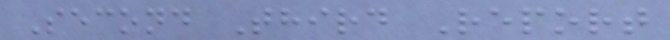Second Third Report
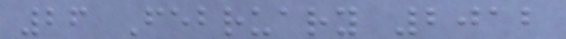26 February 2012
